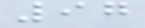97
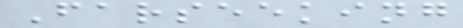Farseeking
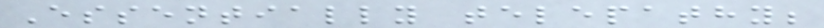Essentially telepathy;
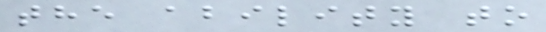the ability to
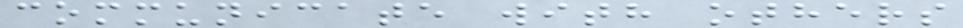communicate with others
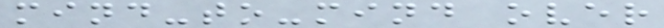mind-to-mind over
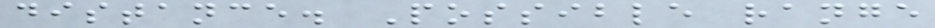distance. Possible range
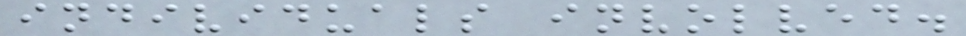individuals involved.
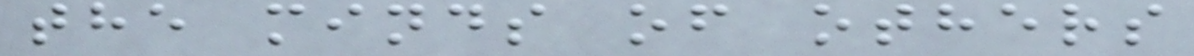the minds of others
